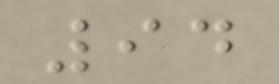94
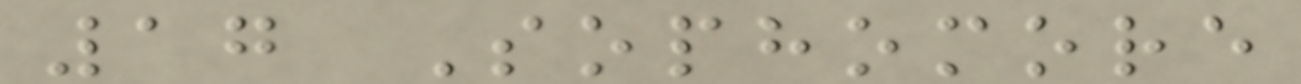17 Sophomore
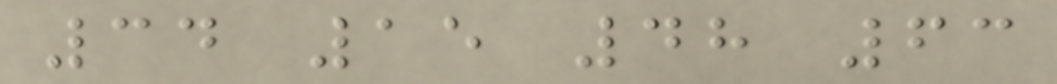34 15 48 63
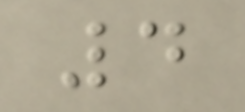4
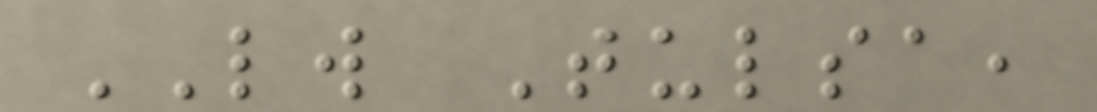LW Tulsa,
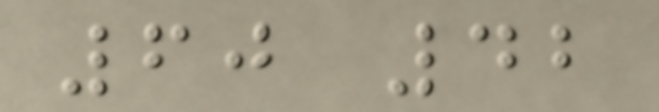60 42
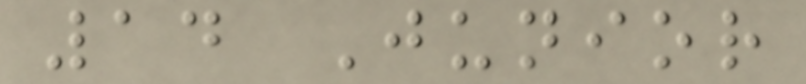14 Junior
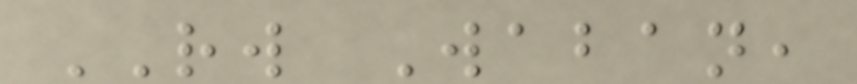RW Waban,
